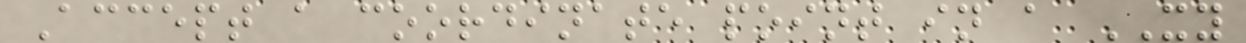Accept a coordinate point in a XY
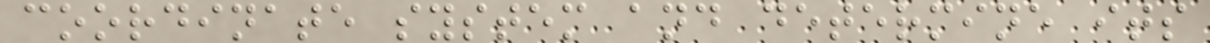coordinate system and determine its
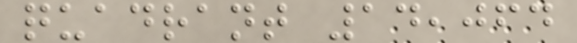quadrant 14,064
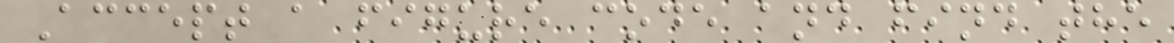Accept a figure code and find the
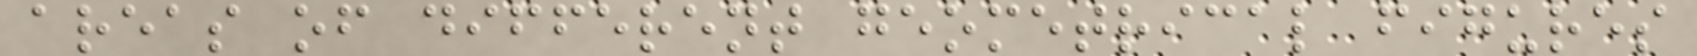areas of different geometrical figures
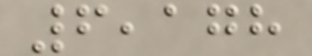6,178
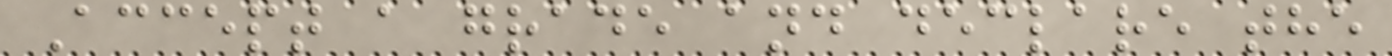Accept a grade and declare the
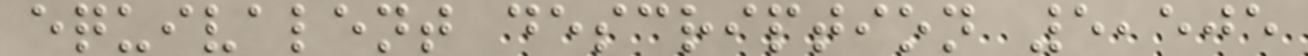equivalent description 5,505
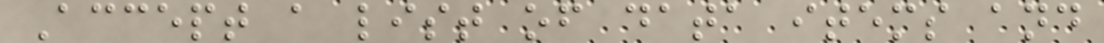Accept a list of data items and
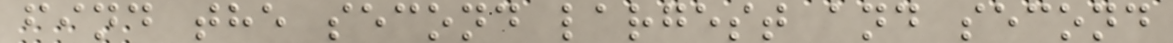find the second largest and second
